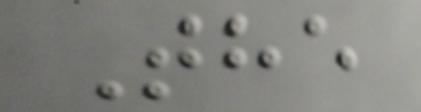The
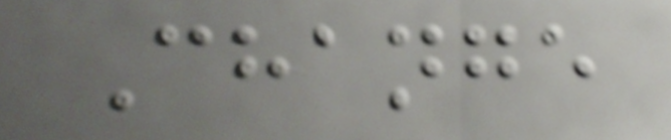Change
